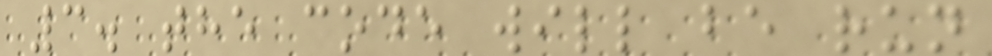3. the code will be run
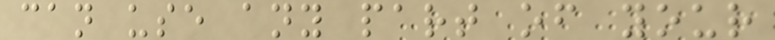can use any part of your
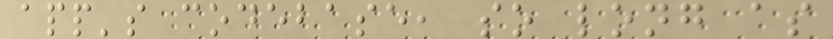app's codebase, so long as
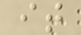it
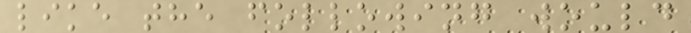like the following would
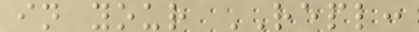in your REPL:
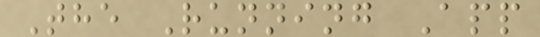The Running App
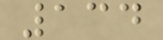134
